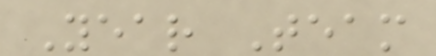Year Team
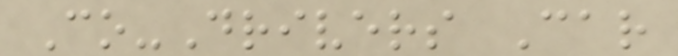Co-Drivers Car
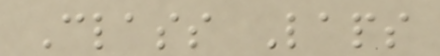Class Laps
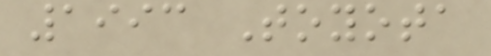1993 Toyota
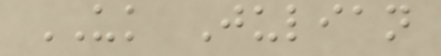UK Julian
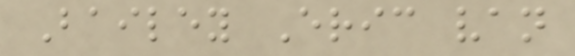Bailey Eric van
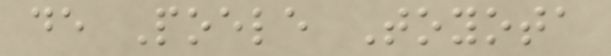de Poele Toyota
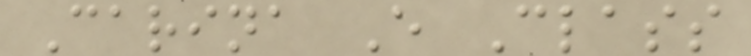Carina E Class
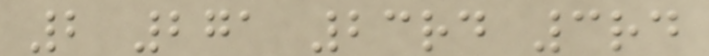2 271 23rd 3rd
